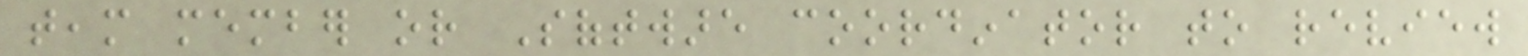team member or Software coordinator to review
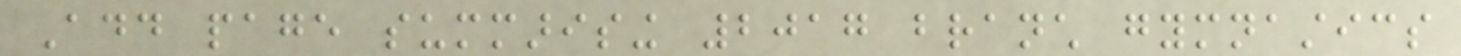Add page summarising 2017 branch gymnastics
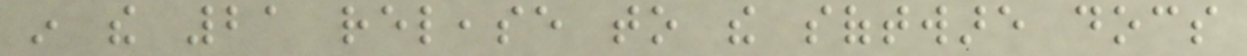in the 21 release to the software docs
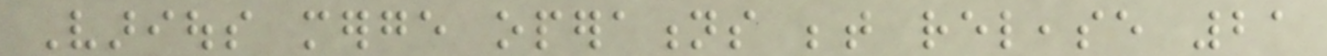Various merge operations between release 21
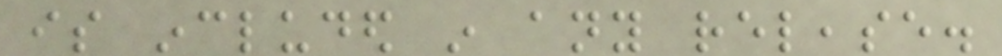is included in any release.
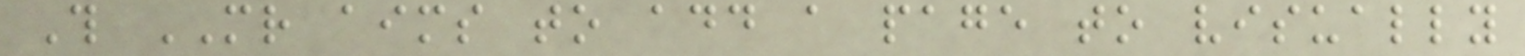This MR aims to add a page to visually
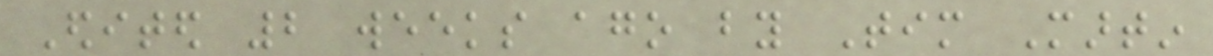Edited 2 weeks ago by Tim Martin
